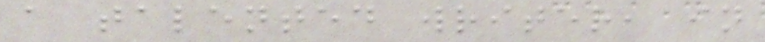a talented writer, in
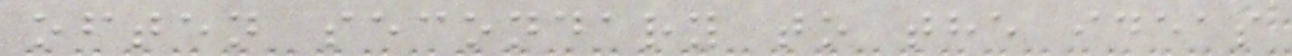often secondary to the ideas
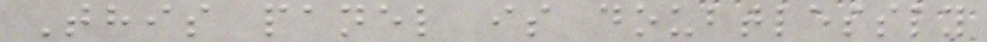This panel is doubtlessly
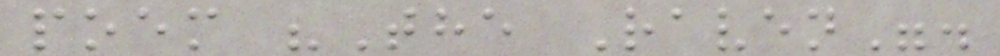poem "The Raven".
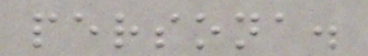persona.
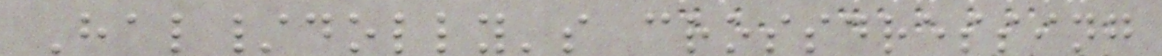Hal/dolly's crossdressing
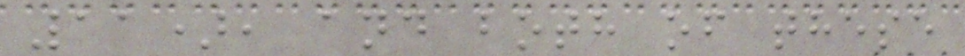11), and both of these
